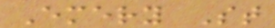Emery St
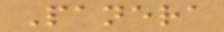Panera
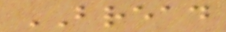BREAD
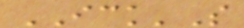ICK'S
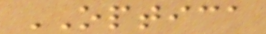OPTICA
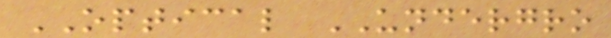OPTICAL UNDERGRO
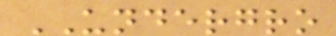UNDERGRO
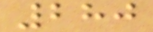280
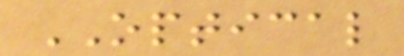OPTICAL
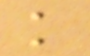k
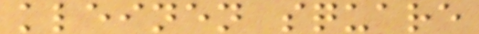kleinen square
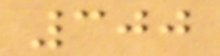300
